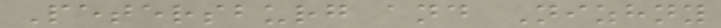Petersburg and Nizhny
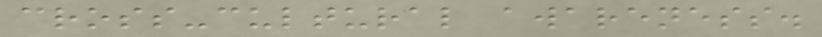cross-cultural awareness.
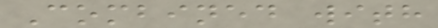Combined with
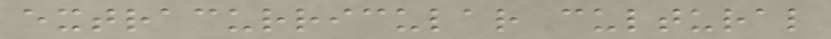extracurricular cultural
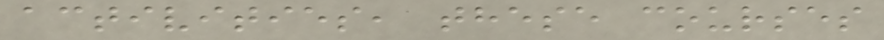activities, these courses
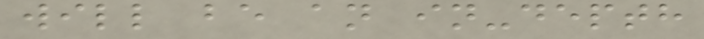will be an in-depth
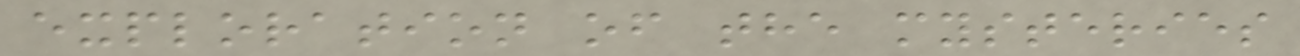exploration of the mysteries
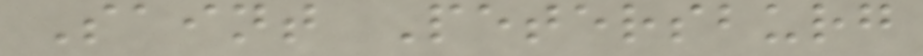Saint Petersburg
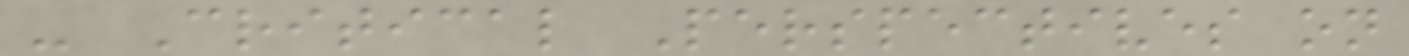- Critical Perspectives on
